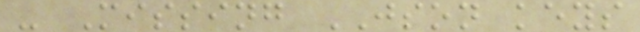- Missing JSON keys
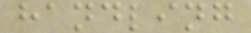handling
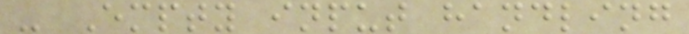- Empty input handling
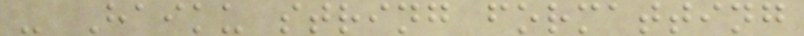- Haiku string formatting
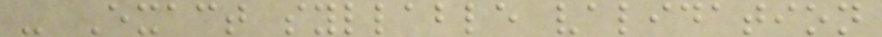- Exact syllable validation
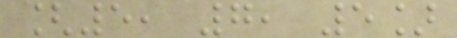[5, 7, 5]
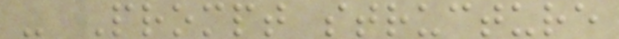- Prompt structure
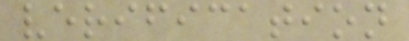verification
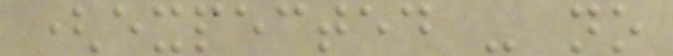(expected - no
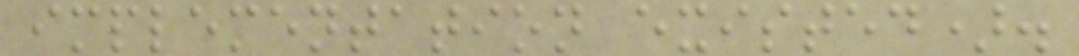implementation existed).
